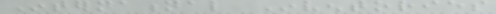International Inventories
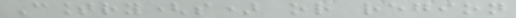Country(s) or region
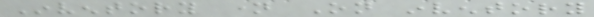Inventory name On inventory
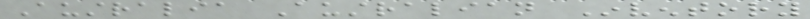Australia Australian Inventory
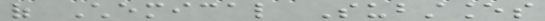of Chemical Substances
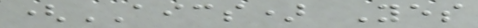(AICS) Yes
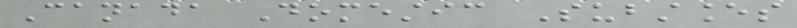Canada Domestic Substances
